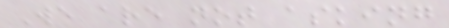We are not asking
